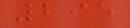295
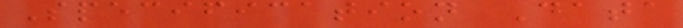Specification Data
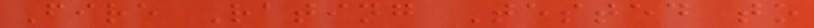Fire Rating Tested to
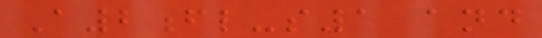A2fl-s1 and
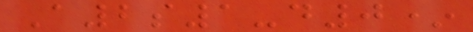A2s1-d0*
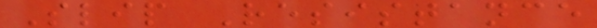Slip Resistance
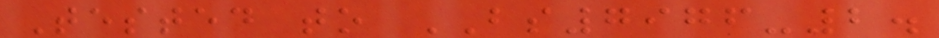Tested to BS7976-2.
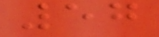57
